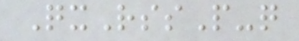QxRssP-q
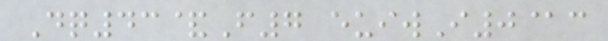Dq43&F7 euiwI0@c
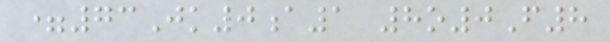=73Jk0a1 8o0F8
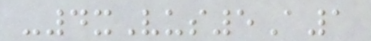-4xVus5A1
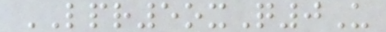LPR5oxQ0U
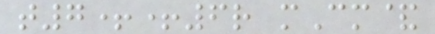t7++6r mCm&
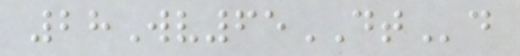28Wv65DTd
